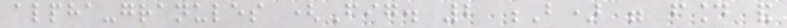alpha-granules (Fig. 2 B) were found and
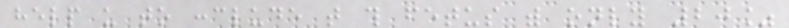help us to conclude that this fetus with only 20%
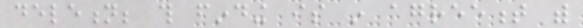deletion; this finding is in agreement with
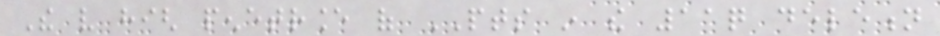The very high penetrance of PTS in the 11q deletion
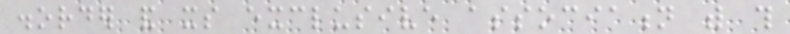disorder and its exclusive association with this
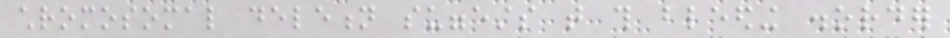chromosomal deletion suggests that this bleeding disorder
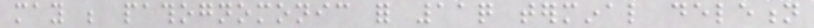may be pathognomonic for 11q terminal deletion
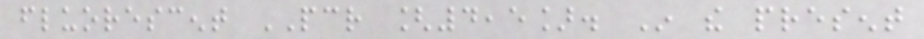fluorescent PCR [4,5]. In the present
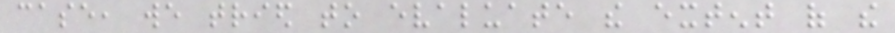case, we tried to evaluate the extent of the
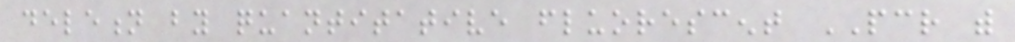deletion by quantitative fluorescent PCR with
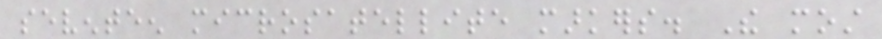seventeen microsatellite markers. The most
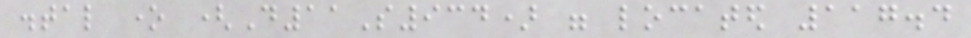distal one (D11S934) were located 117.4
